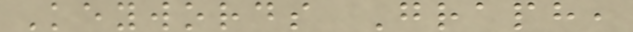Keywords Graph,
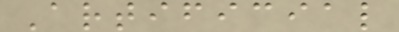Artificial
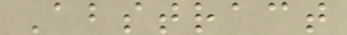Abstract
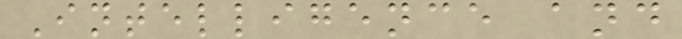Intelligence and
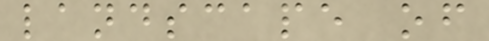landscape of
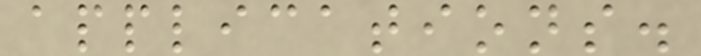applications.
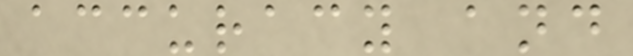accuracy and
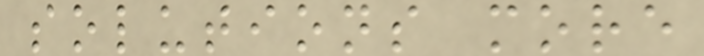solutions more
